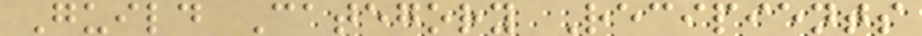Guild Category Recipients
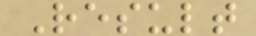Result
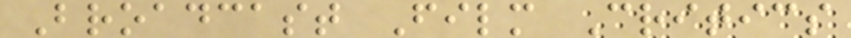Broadcast Film Critics
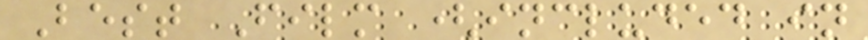Best Film (included in
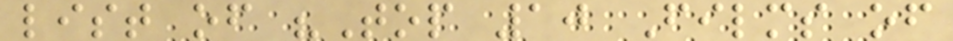list of "Top 10 Films of
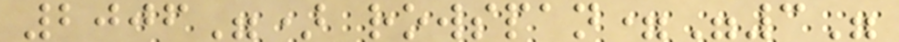2006") rowspan="3"
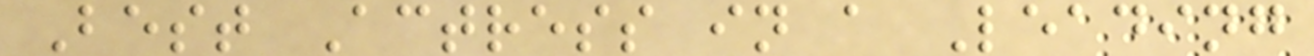Best Actress in a Leading
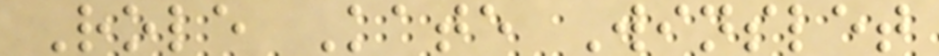Role Kate Winslet
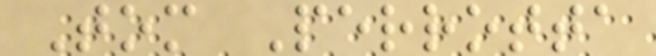Tom Perrotta
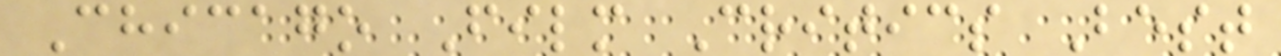Chicago Film Critics Best
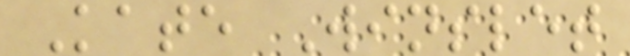Kate Winslet
